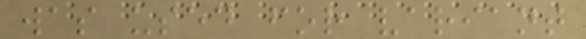was used for variant
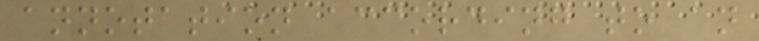annotation according to an
